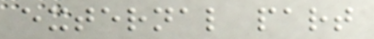external part
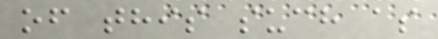of this such as
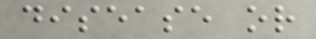disease or
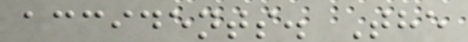accidents. The
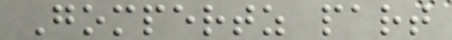Gompertz part
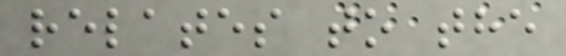relates to the
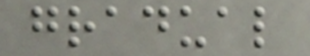gradual
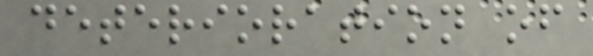deterioration of
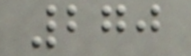270
